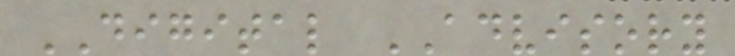DIGITAL ADVISORY
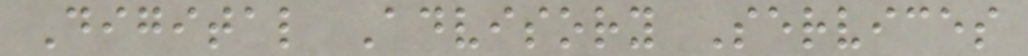Digital Advisory Services
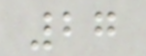27
